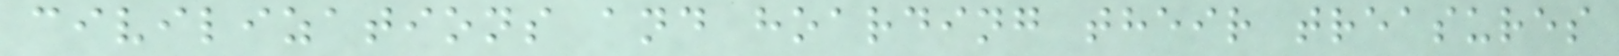civilizations and hoarding their treasures
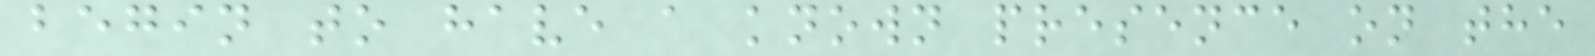begin to have a known presence on the
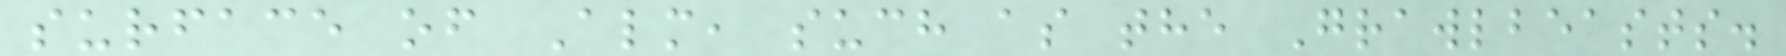surface of Alm, such as the Grawlbeasts.
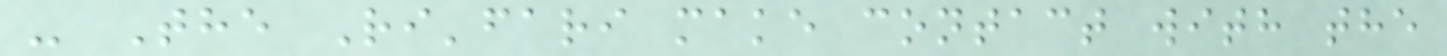- The Ri'fari make contact with the
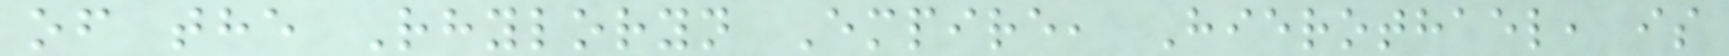of the Rhyloryn Empire, Hierothael, is
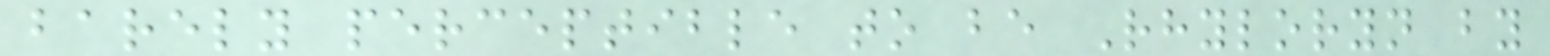barely perceptible to be Rhyloryn by
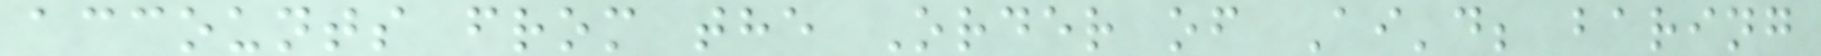accounts from the Order of Ai'd; baring
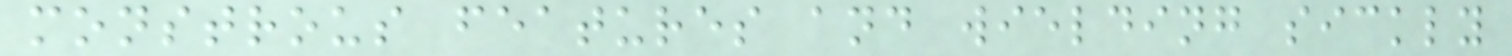monstrous features and wielding sickly
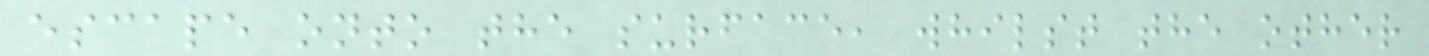escape onto the surface, whilst the other
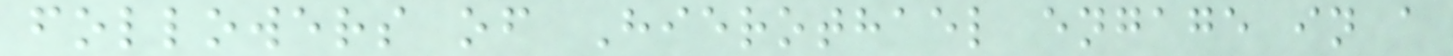followers of Hierothael engage in a
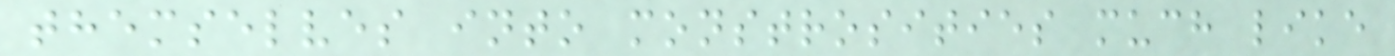themselves into monstrosities much like
